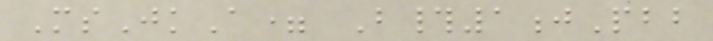MsJkA= B#1jPbb
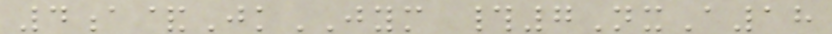4a&JkJYM #7NxA18
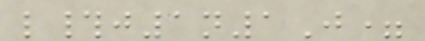l#j1n1J=
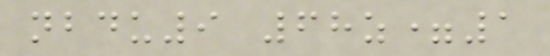nbdu9 68z=1
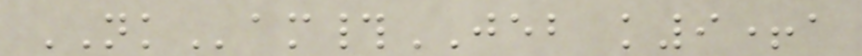NKam#JEB k9+a
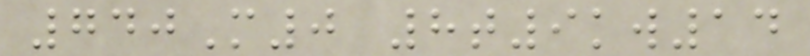740M0 8t9kw14
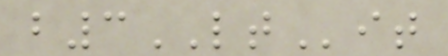b3LTit
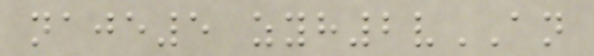naje5 zyh2vAN
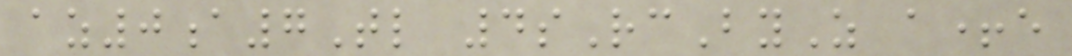az0a7Tl 4sRcByZ a+e
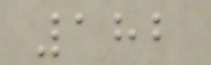182
